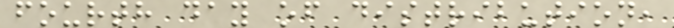fourth day of distribution,
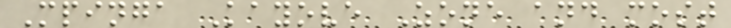Mpinga Kayove Zone and most
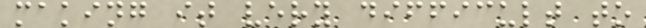making it very difficult to
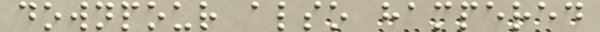downpour also hampered
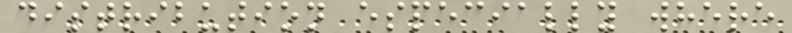distribution especially where
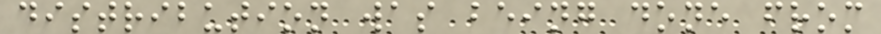distribution was being done from
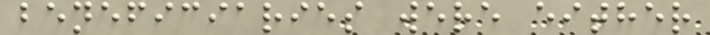beneficiaries were either
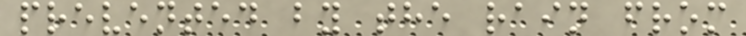prevented by the rain from
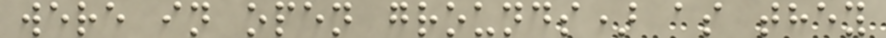were in open grounds) as they
